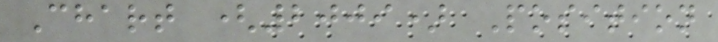Chart (2009) Position
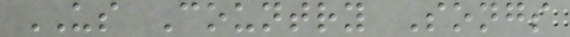US Country Songs
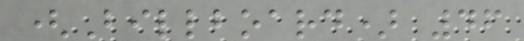(Billboard) 46
